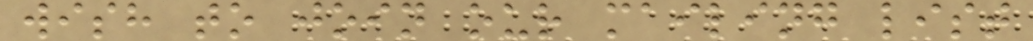wish to join our mailing list
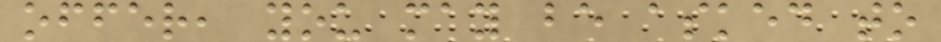offer, you may be asked to
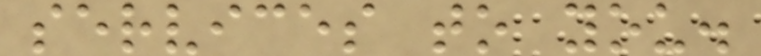services to you.
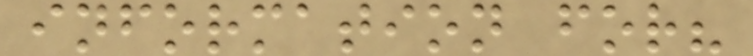information for?
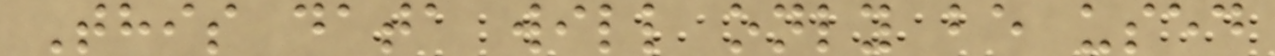This data will only be used
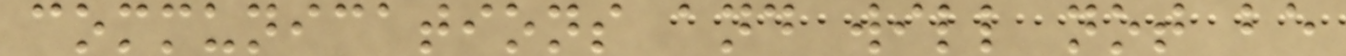communications and will not be
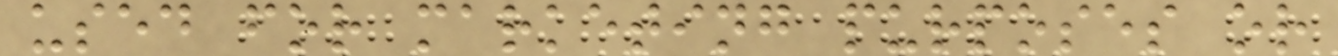used for marketing purposes or
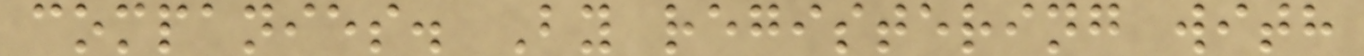companies. By registering with
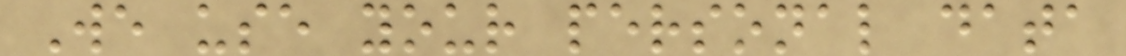We use your personal data
